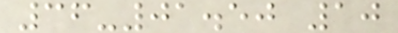36-01.50 10
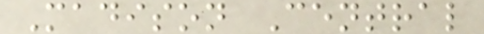Madison Central
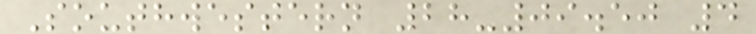Southwestern 28-09.50 4
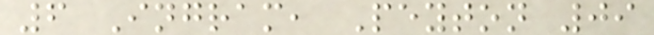6 Ingram, Peyton 09
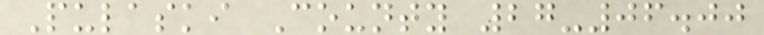Pulaski County 27-06.00
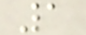1
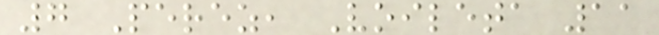7 Perez, Voileta 11
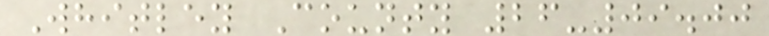Whitley County 26-09.00
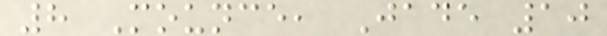8 Mounce, Jade 10
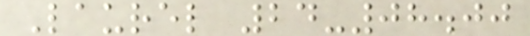Laurel 24-08.00
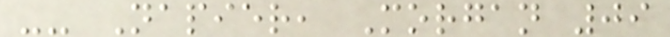-- Napier, Morgan 09
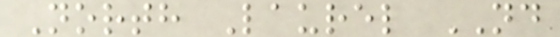North Laurel ND
